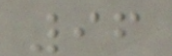96
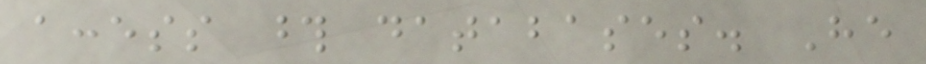access those databases. He
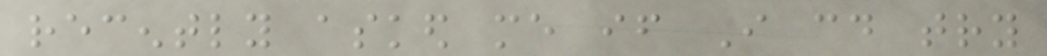recently asked me if I could try
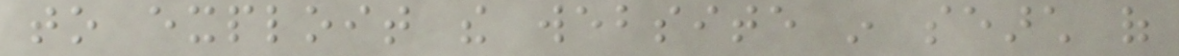to exploit the website in search of
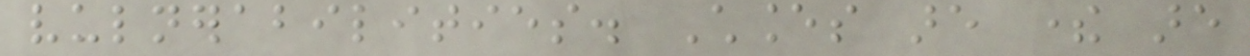vulnerabilities. Chances are there are
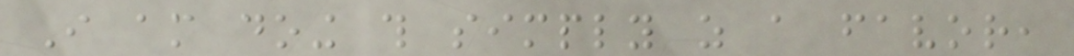I am doing this simply as a favor,
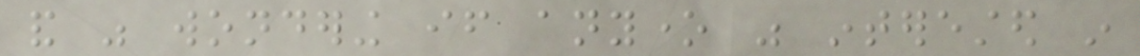and was wondering if anyone was interested in
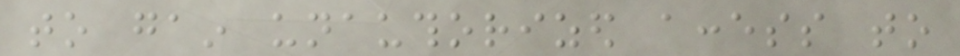to gain unauthorized access to
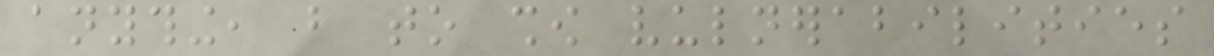anything, but to show vulnerabilities
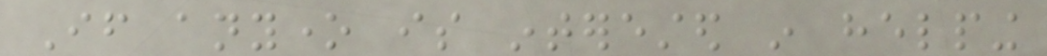If anyone is interested in helping
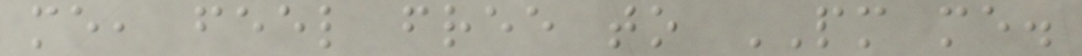me, feel free to PM me.
